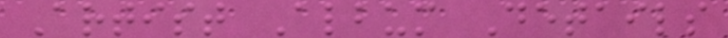Artist Album Details
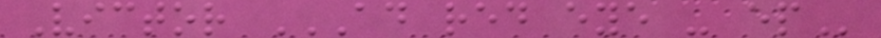Victor AD RED EYE - EP
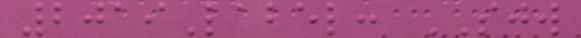2019Label: SJW
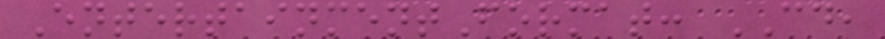EntertainmentFormat: CD,
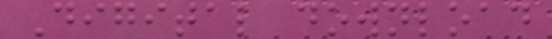Digital download
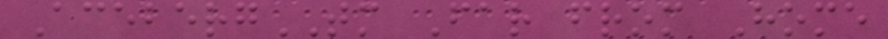AcebergTM Far from Home
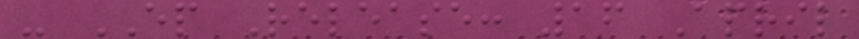- EP Release: 16 April
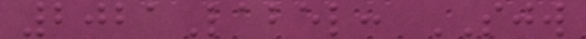2021Label: SJW
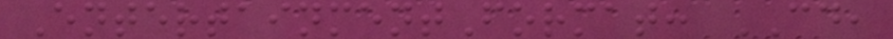EntertainmentFormat: CD,
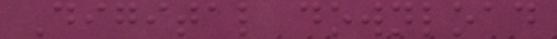Digital download
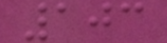103
